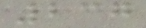237
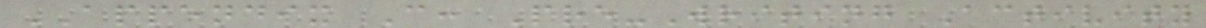APPENDIX C: Pre-Writing Activity
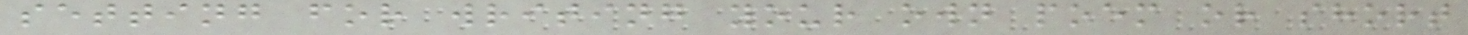setting for writing your own poem or short
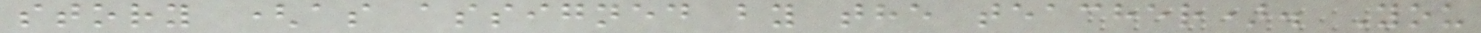story (as assigned by the teacher). You
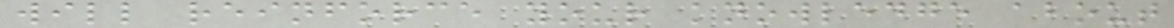will reinforce your knowledge about
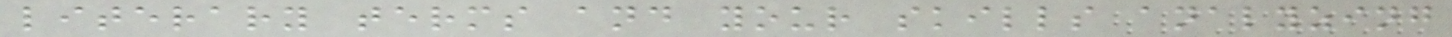literary terms and your skills analyzing
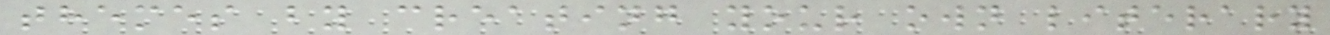themes by creating your own literary
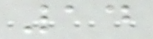14
